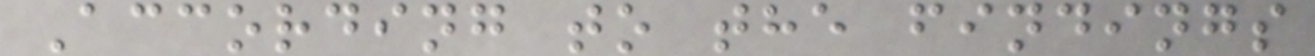According to the findings
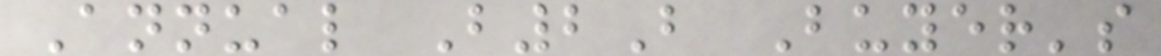Annual B2B Buyer's
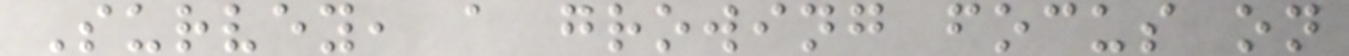Survey, a growing focus on
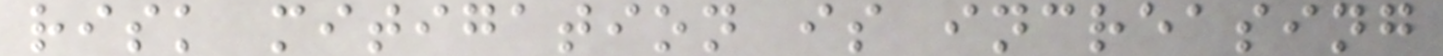risk mitigation is increasing
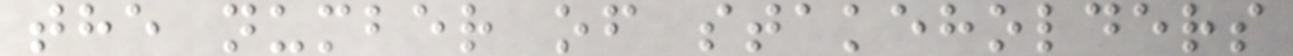the number of stakeholders
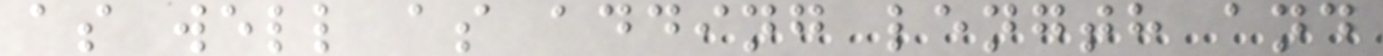as well as adding length and
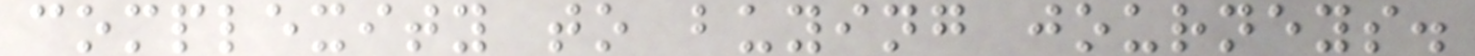complexity to buying journeys.
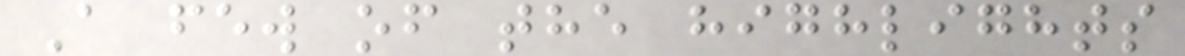A few of the highlights
